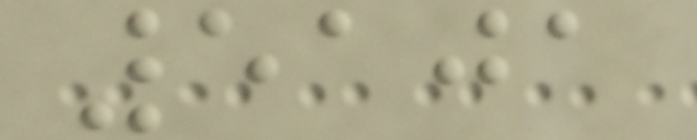5101
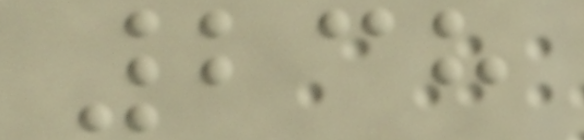238
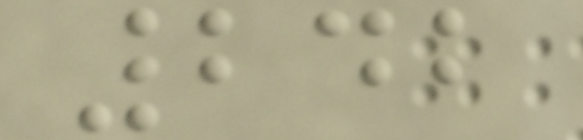242
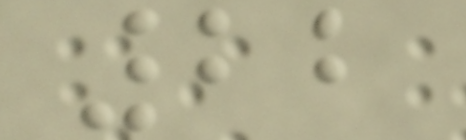22
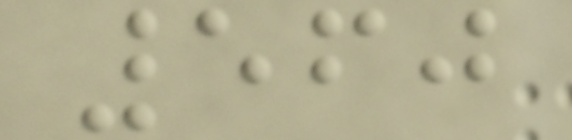560
